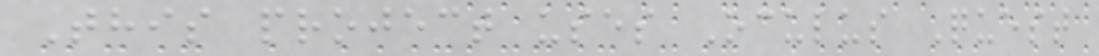This project uses Oculus Quest
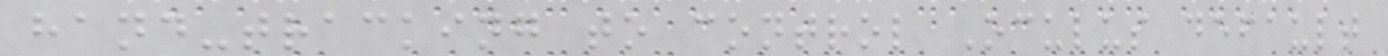hand-tracking to control Oculus default
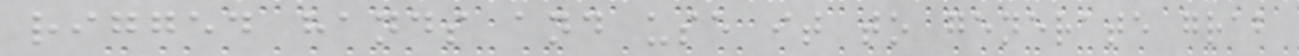rigged hands and use it to generate grab
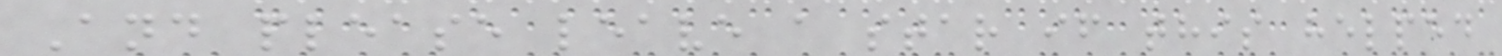And please leave a star if this helped
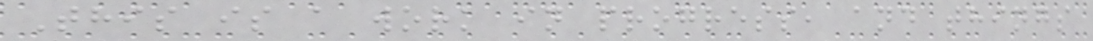This is a work in progress, and things
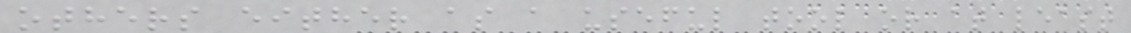others either as a useful tool or at least
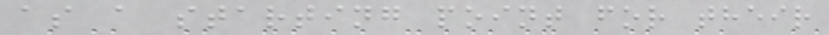as a starting point for their
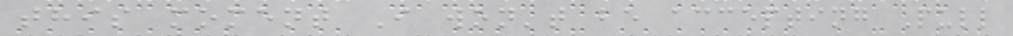this moment I won't be accepting Pull
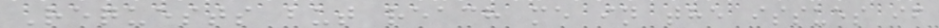Requests but reach me in the issues if
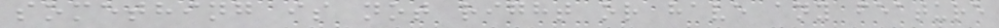something is not right or have any feature
